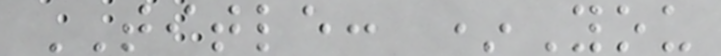TITLE: *You
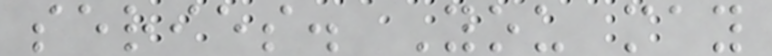series. You may
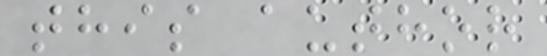this author
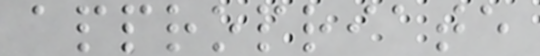appropriate
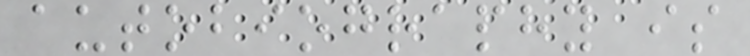autobiography is
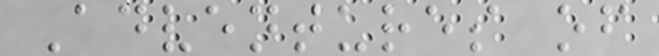Adventures of
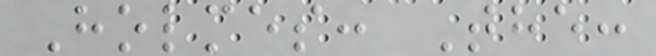Holmes: The:
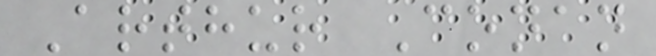Arthur Conan
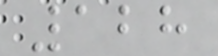128
